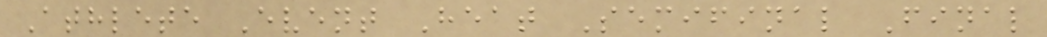Athlete Event Heat Semifinal Final
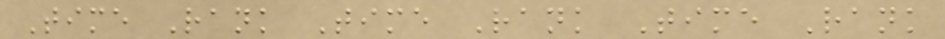Time Rank Time Rank Time Rank
